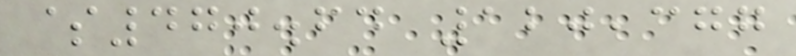$470.64 120,377
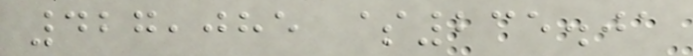427,085 $235.01
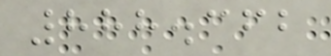888.362
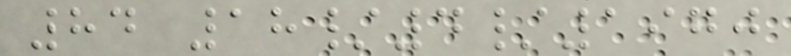84 18/4/1970
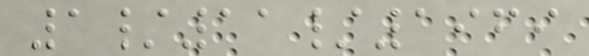1/11/1969
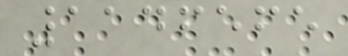1146565
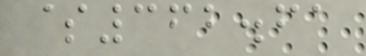$362.61
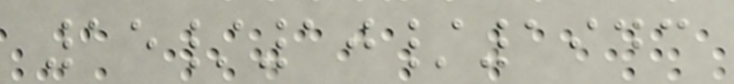15/10/1943
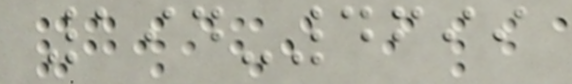194-4699
